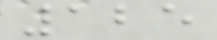125
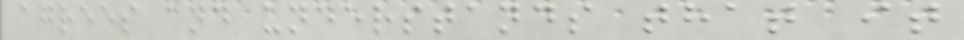agrees and understands that it
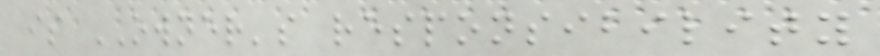is OWNER's responsibility
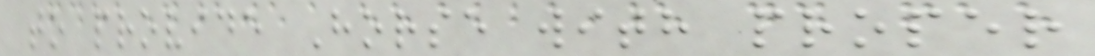to provide Horse with proper
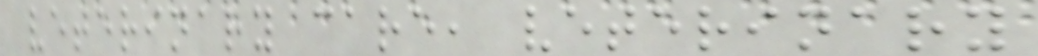veterinary care, veterinary
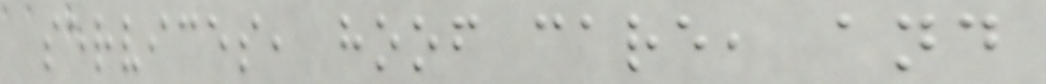services, hoof care, and
